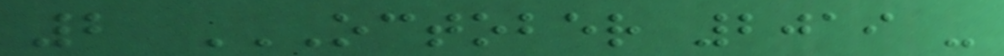2 OCTOBER 2019 -
